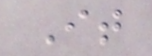It
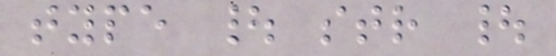type | str |
